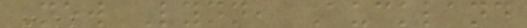New Lynn, Auckland
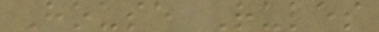House Rules
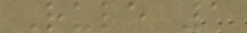Rule 1
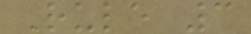Rule 3
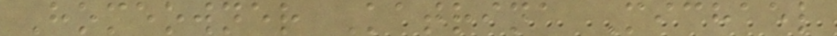Homeowner Katrina Michael
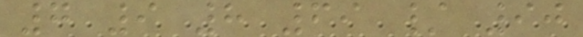7 9 8 69 / 90
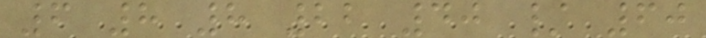6 8 8 22 40 / 60
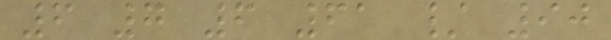6 7 6 61 / 90
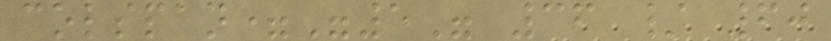colspan="5" 36 / 60
